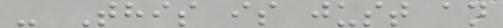- This is just an
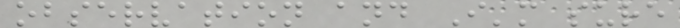observation and I'm sure
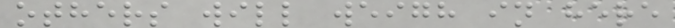others will weigh in here
